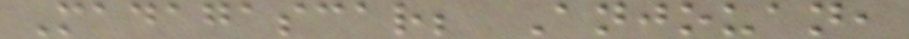Madagascar; Anjouan,
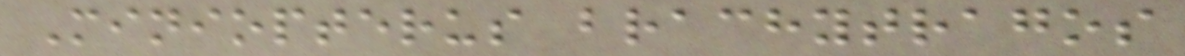Miniopterus brachytragos
